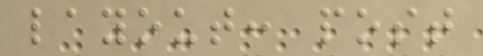layout: post
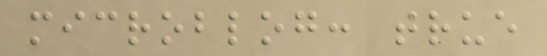microblog: true
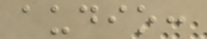audio:
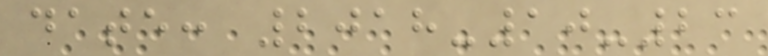date: 2018-10-23
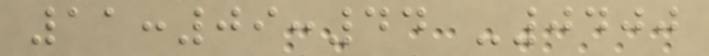11:09:44 -0400
